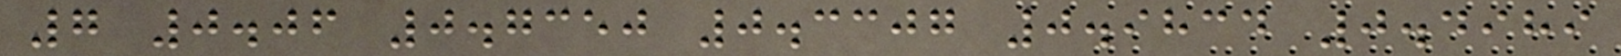7 0.06 0.7350 0.3307 0.9834 0.4989
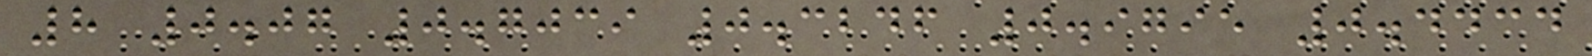8 0.07 0.7039 0.3246 0.9795 0.4434
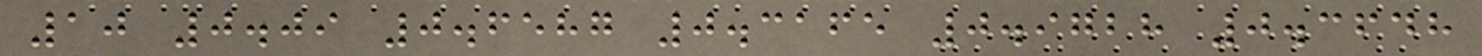10 0.09 0.6587 0.3165 0.9728 0.3648
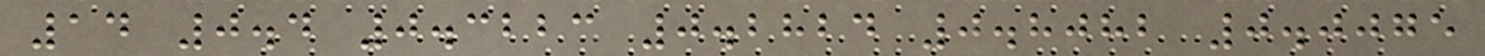14 0.4 0.3223 0.2824 0.8082 0.0075
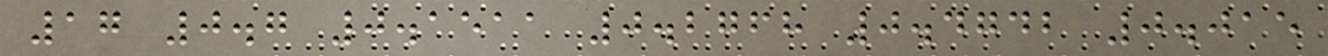17 0.7 0.1511 0.2768 0.4742 0.015
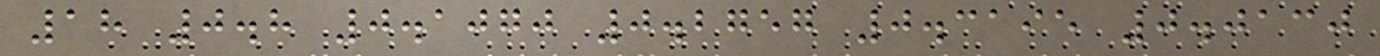18 0.8 0.1070 0.2757 0.3195 0.0130
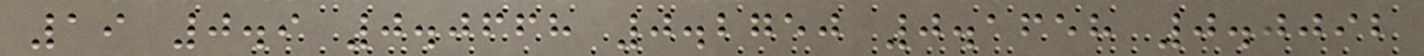19 0.9 0.0668 0.2750 0.1658 0.0092
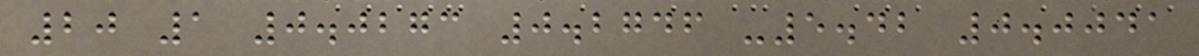20 1 0.0273 0.2746 -5.42 0.0041
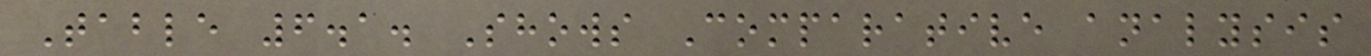Table 6.1. Shows Comparative analysis
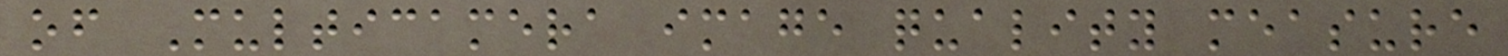of Multicamera image quality measure
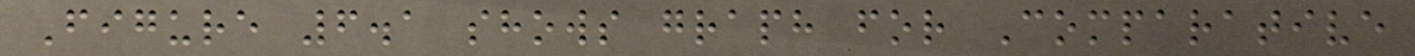Figure 6.1 shows graph for Comparative
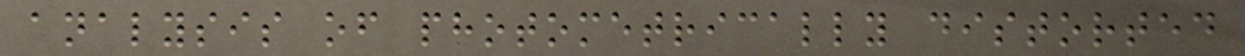analysis of photometrically distorted
